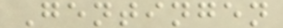Gentingen
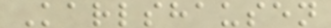Karlshausen
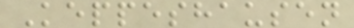Keppeshausen
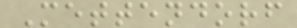Mettendorf
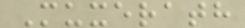Muxerath
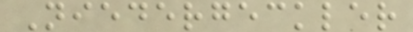Niedergeckler
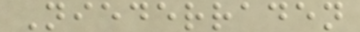Niederraden
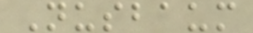Nusbaum
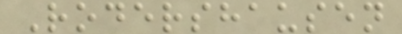Rodershausen
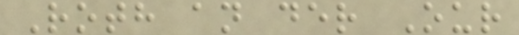Roth an der Our
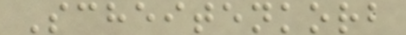Scheitenkorb
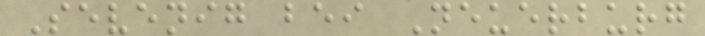Sevenig bei Neuerburg
